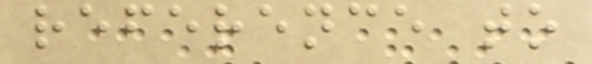reference to
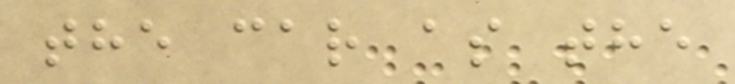the car as the
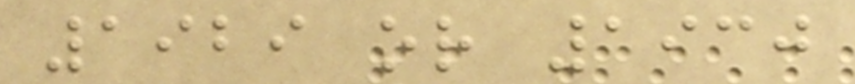1929 or 1930
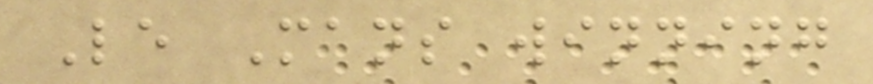Le Mans winning
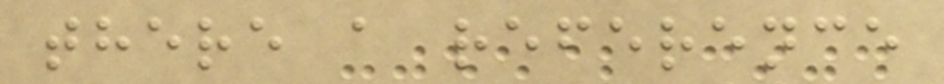there a reference
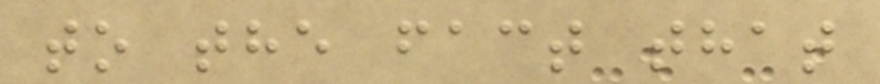to the fact that
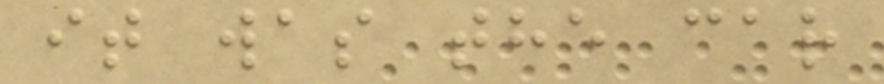it was the car
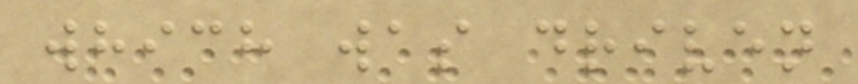which was driven
